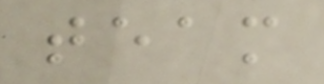team
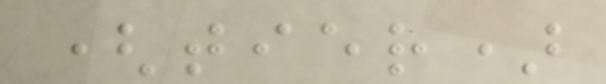(tier)
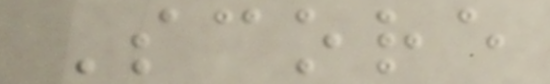Score
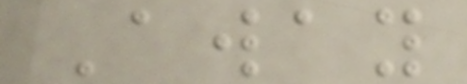Away
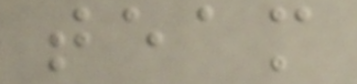team
